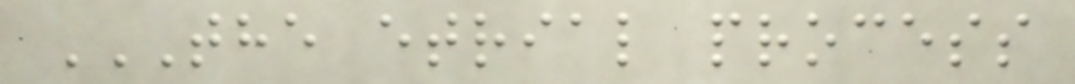THE ETRIAL PROCESS
